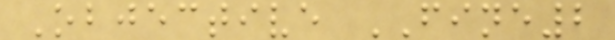Objective FINE2
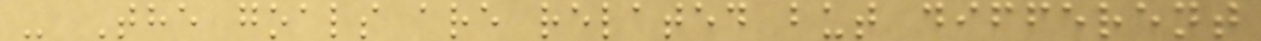- The goals are related but different
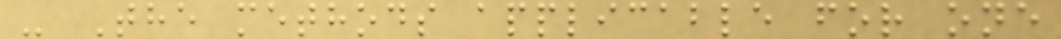- The methods applicable for one
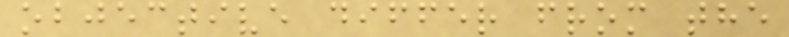objective differ from the
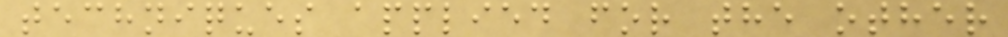techniques applied for the other
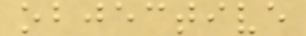objective
